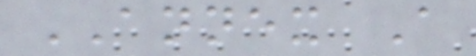ANNEX A
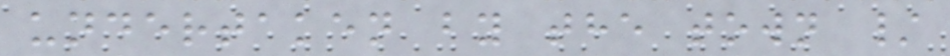undertaken by the town /
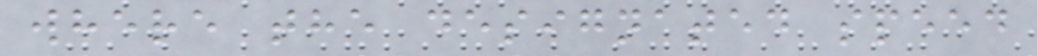where the designated speed
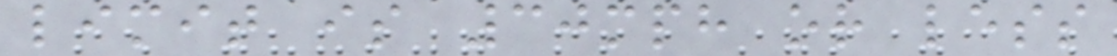limit is 30mph or less
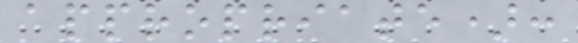appropriate):
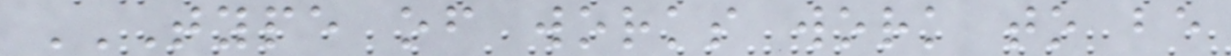TYPE OF WORKS WORK TO BE
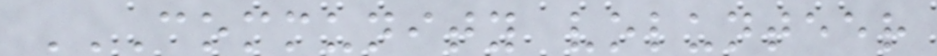COMMUNITY VOLUNTEER
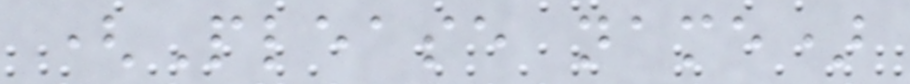(Please name)
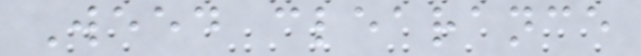Weed clearance
